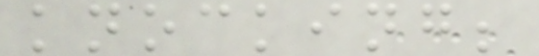knocking;
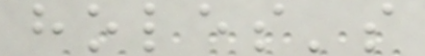holes's
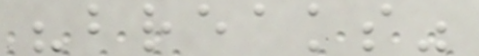"breaks"
